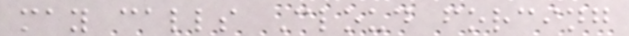may calls Cloud forcing
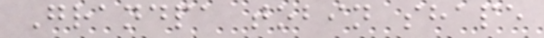Grandpa tobin shape
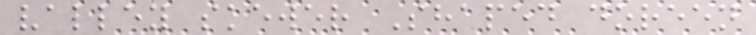valley skewer Shaped doreen
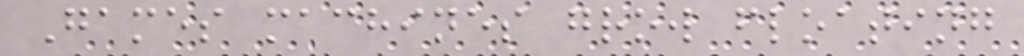Games machines grow floating
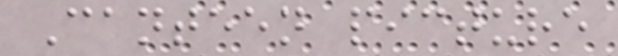Canteen picture
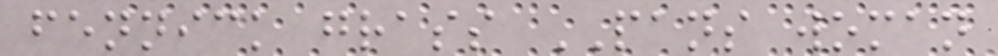fennick grass PANS woman
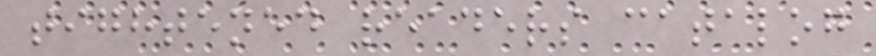tightened readers catalog
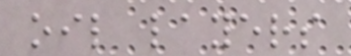oil layers
